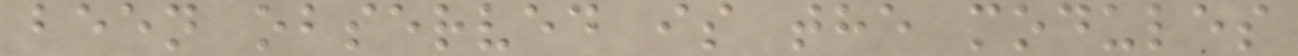been observed is the modules
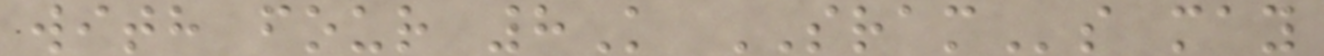with four 8K SRAMs may
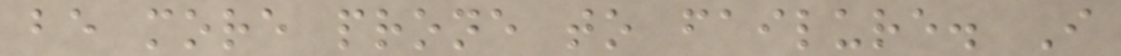be more prone to failure. I
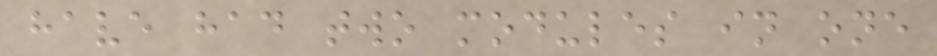have had two modules in one
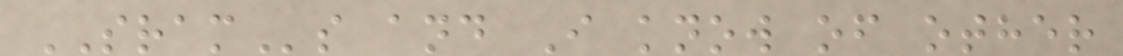SRAMs and I know of other
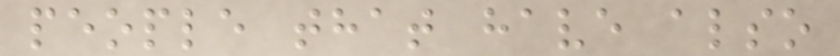people that have also
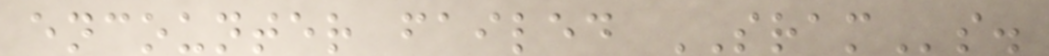encounter failed SRAMs.
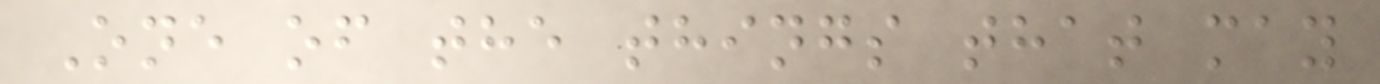One of the things that may
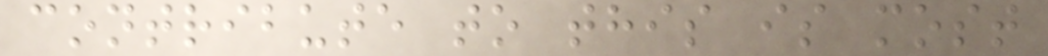contribute to this is most
